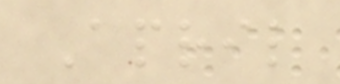April
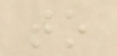to
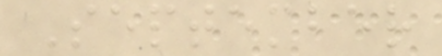September
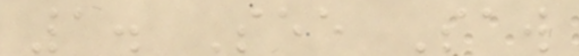1. See Saw
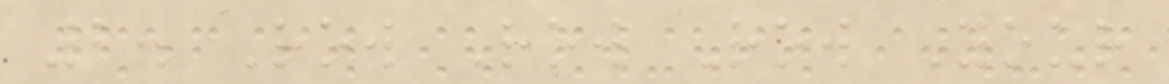2. Row Row Row Your
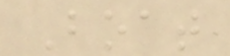Boat
